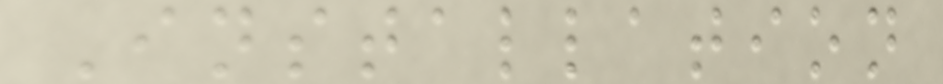Installation
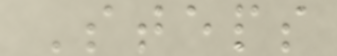Steps
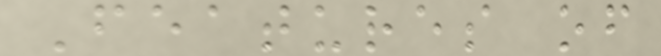Features of
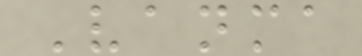Vanma
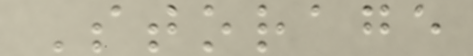Storage
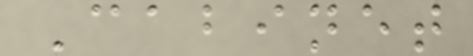Cabinet
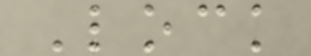Lock
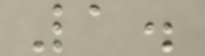1.
